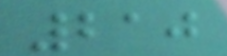210
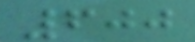600
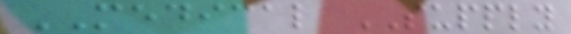MEDICAL SUPPLY
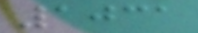1031
